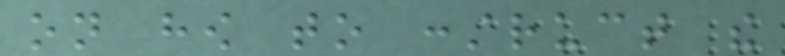on how to construct the
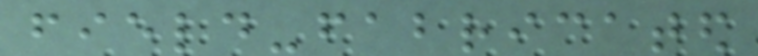field-fabricated
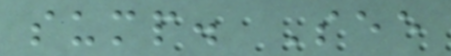sump. See
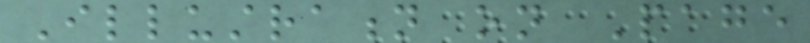Illustration on Page
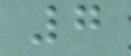7
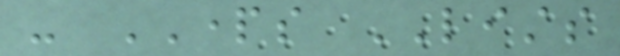- PARTS LISTS
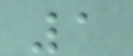1
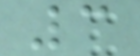3
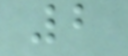2
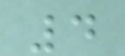4
